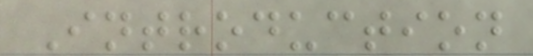Introduction
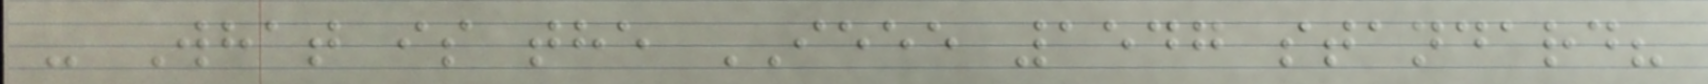- What is the IEEE 1547 standard?
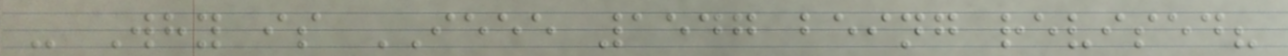- Why is IEEE 1547 being revised?
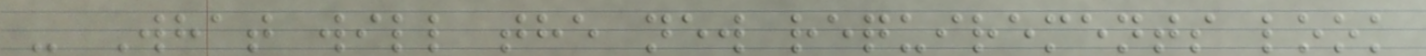- What will the new requirements look
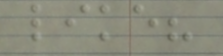like?
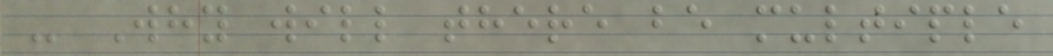- Why will there be multiple
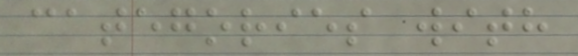categories with
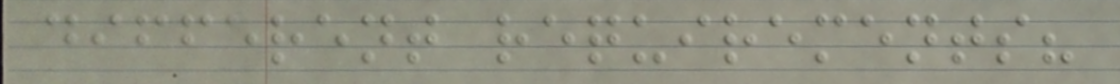different requirements?
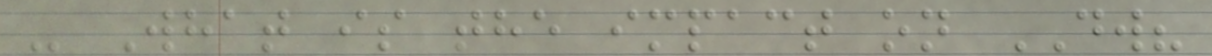- What is the impact on DW?
